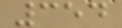354
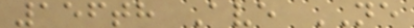156th Ave NE
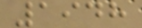1948
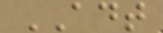ADT
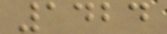1424
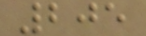205
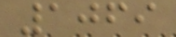1069
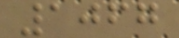1067
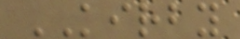KIRBY
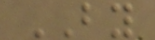BY
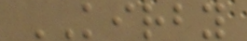KIRBY
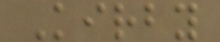Kirby
